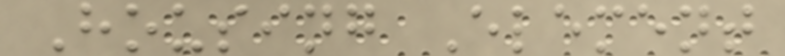Housing Element
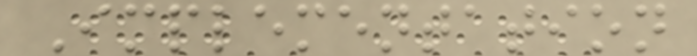Implementation
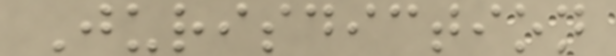Jurisdiction
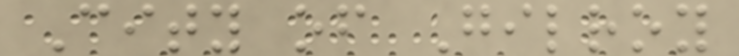City of Gilroy
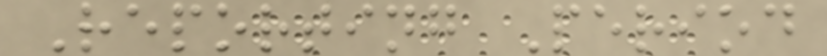Reporting Period
